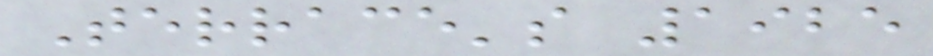Terrace's 1925
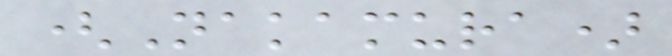(Nakamura)
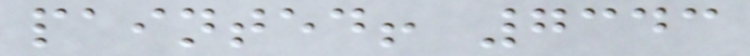painted! 7343
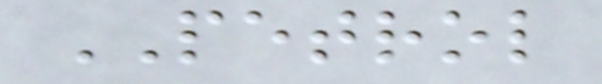PETROL
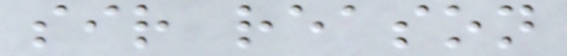sir reason
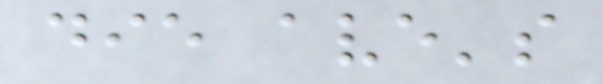die ave's
